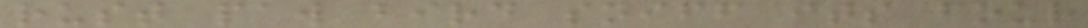rust paw bird sniff its four
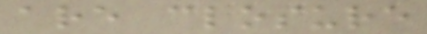are closure
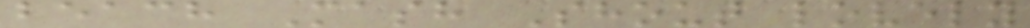beach Mash Shout lovely
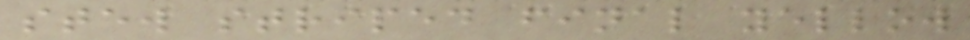stew striped final yellow
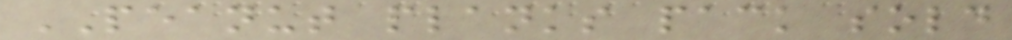PEANUT planks pack sold
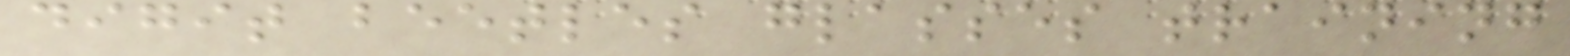digit beetles glasses training
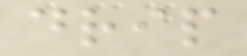drip
